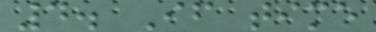4. If time
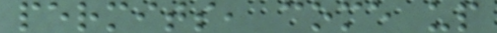permits, come up
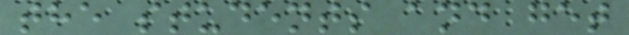the students and get
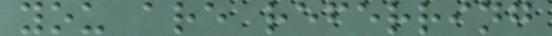you are referring
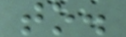to.
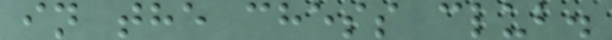in the chess club.
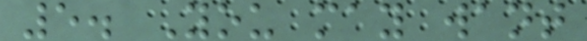5. You may want
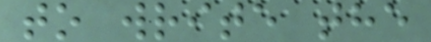to write the
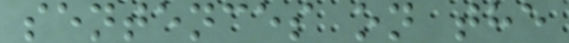sentences on the
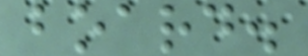board.
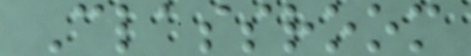Classroom
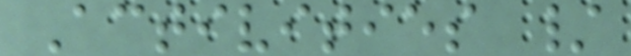Activities /
